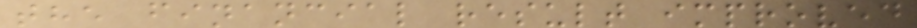the financial result improved
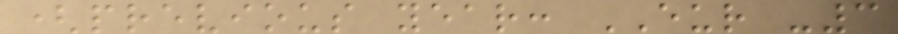(previous year: EUR -3
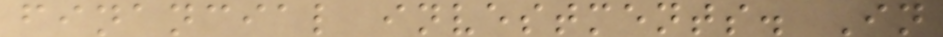financial investments. In
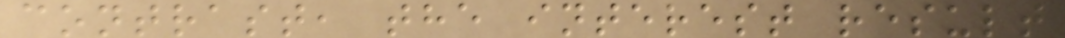contrast, the interest result
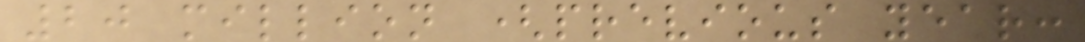20 million (previous year:
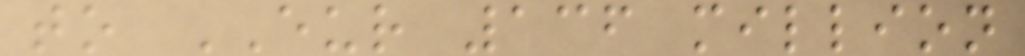to EUR 136 million
